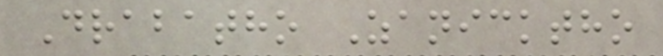Drabatho Zanicktho
